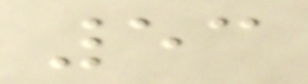53
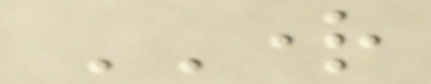RIGHT
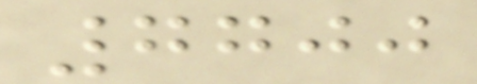7700
